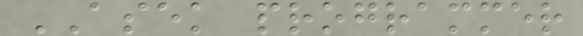ASEK programmer
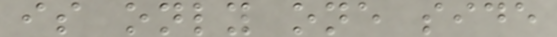is only one side
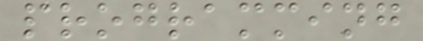programming
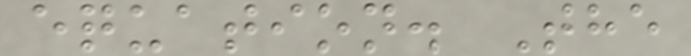equation. The
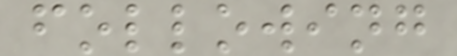following
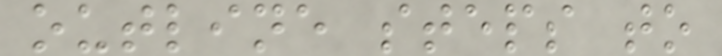outline steps to
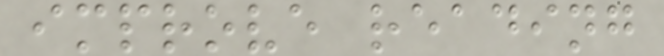improve reading
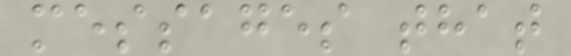messages that
